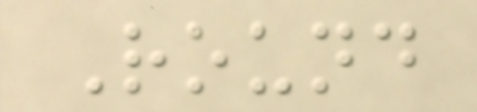Round
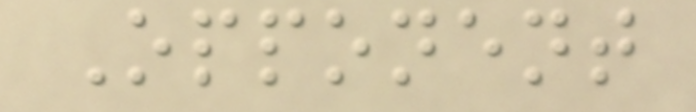Opponent
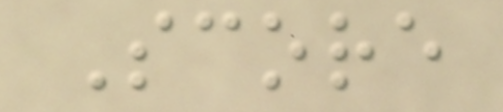Score
